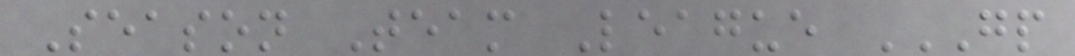Season Team League GP
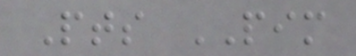Pts PIM
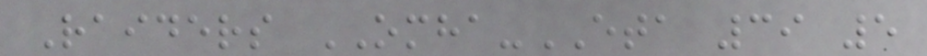Raiders OMHA-ETA 39 5
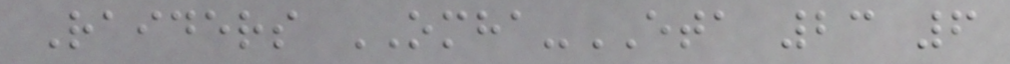Raiders OMHA-ETA 23 6
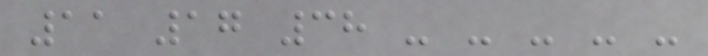11 17 38 - - - - -
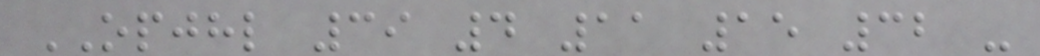OPJHL 39 4 11 15 32 -
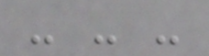- - -
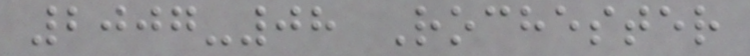2007-08 Rochester
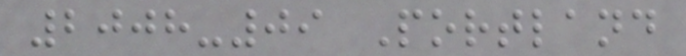2008-09 Portland
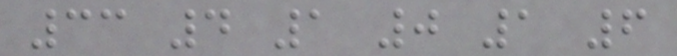33 4 1 0 1 6
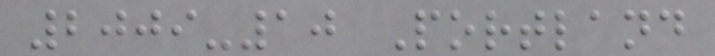2009-10 Portland
